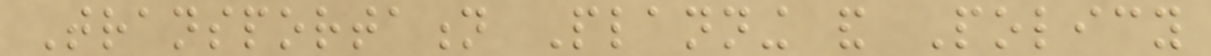Transportation Planning and Policy
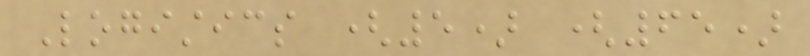Logistics (5) (65)
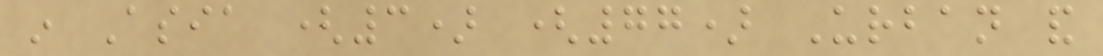in Asia (3) (77) Urban and
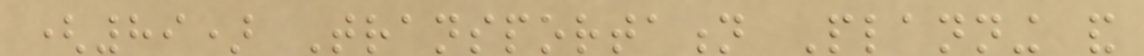(89) Transportation Planning and
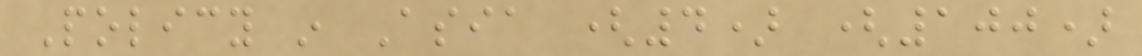Policy in Asia (4) (100)
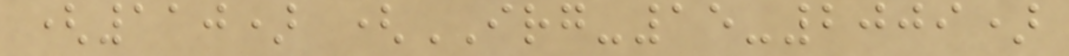(110) (IRG-15-2009)
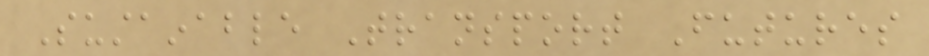Sustainable Transport Futures
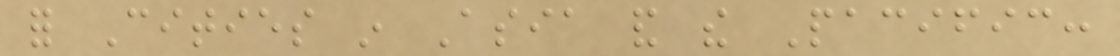for Cities in Asia and the Pacific:
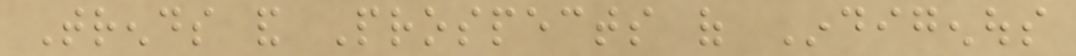Trends and Prospects of Indigenous
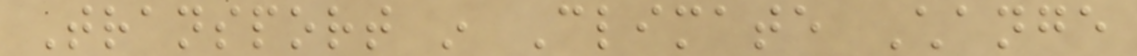Transport in Climate Change
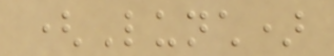(Lunch)
